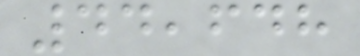44,648
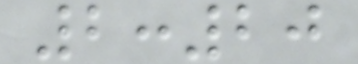2:20
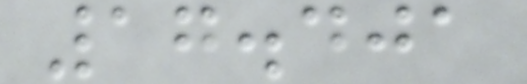17.401
